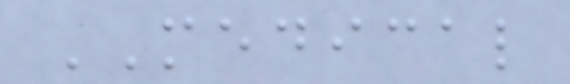MEDICAL
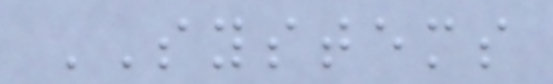SYSTEMS
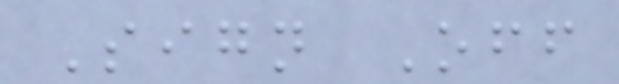Sign Off
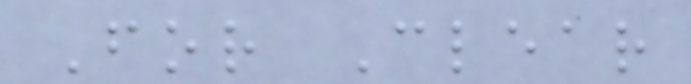For Clear
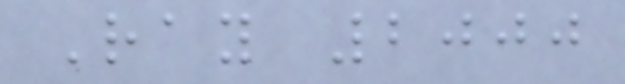Ray 2000
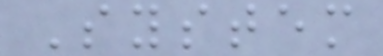System
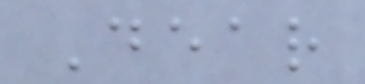Dear
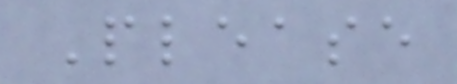Please
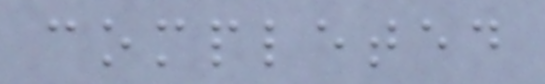completed
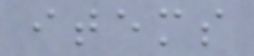items
